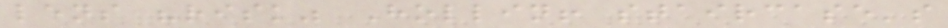lens "risk" Hollin! staircase's
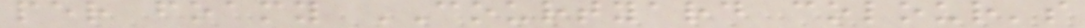per foamy COURTYARD colour's
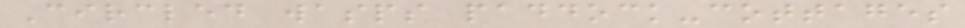Circled wasps paddock-cottages
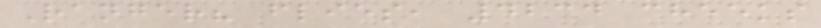Ranger? flies, 4234 cheeks
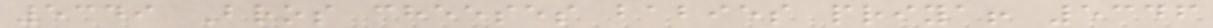5349 Bros cheeses babies priya! 5346
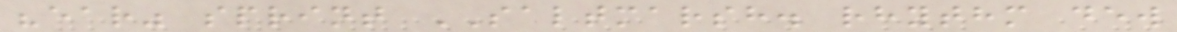"ear" sprint SALTMARSH. rhythm dew
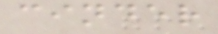cinder
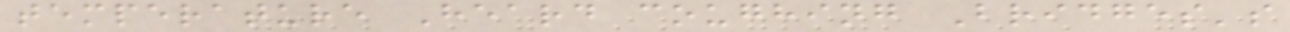temperature Heard coughing Bridges's
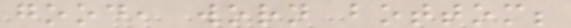good, worn bottom;
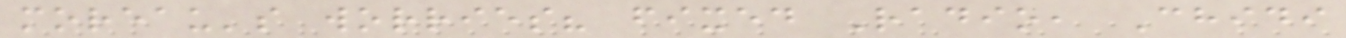moreau's worries? fixed Radio, Chidi
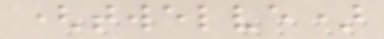(twelve)
